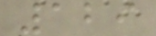129
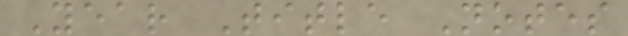Year Title Notes
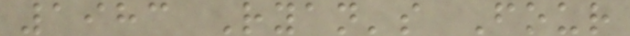1983 Ryan's Four
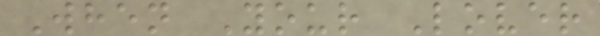When Your Lover
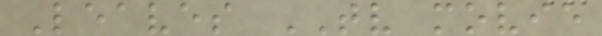Leaves TV movie
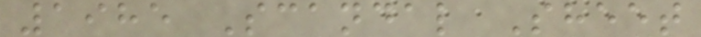1985 Scandal Sheet
